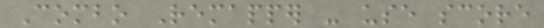Combo Remapper - use score
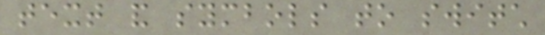text and symbols to switch
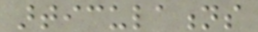articulations
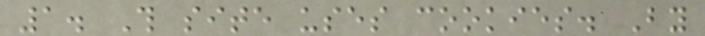1. This site uses cookies. By
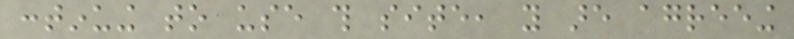continuing to use this site, you are agreeing
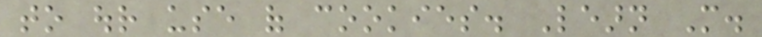to our use of cookies. Learn More.
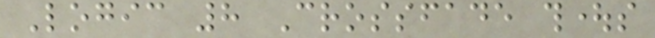Logic 8 Crossfade thoughts
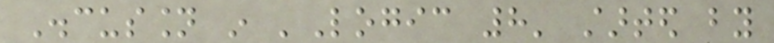Discussion in 'Logic 8' started by
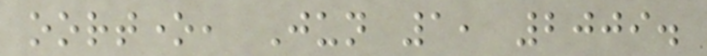oortone, Jun 1, 2009.
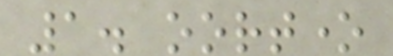1. oortone
